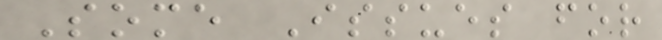Some Issues for
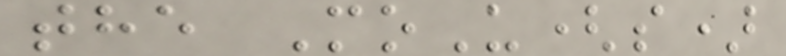the MoU(s)
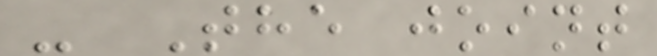- The joint
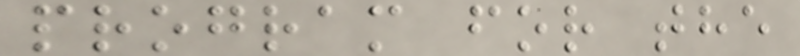program for the
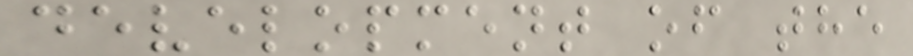development of the
